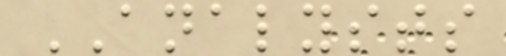ANALYSTS
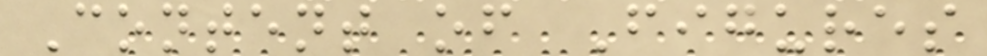Content of Figures
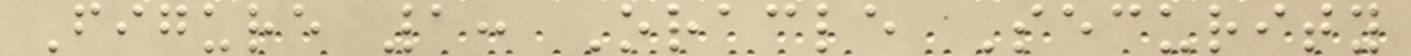Figure 1: Oracle Security
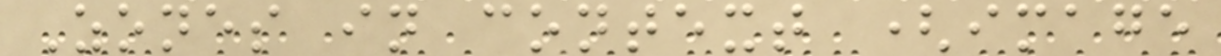Zones in context (image
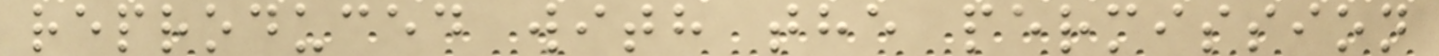reproduced with the permission
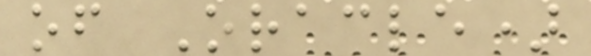of Oracle)
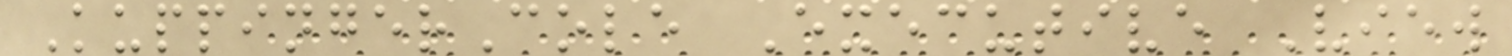KuppingerCole Executive View
